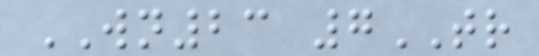WN23 7TR
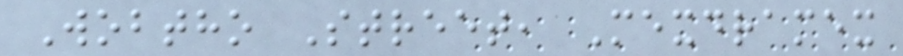Wobtho Street, Mexdramex
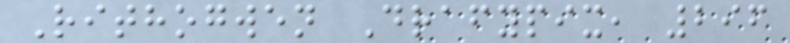Rithogwen Drafypix, 296
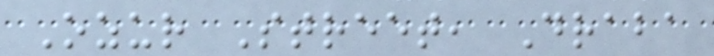Ozur Street, Draba
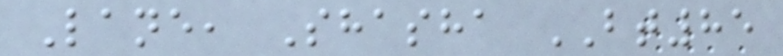Lane, Shasha BT85
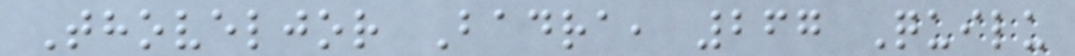Thoveljor Badra, 267 Quilu
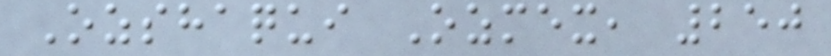Ozshaqui Ozmex, 250
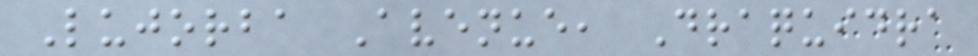Lujorba Avenue, Draquidra
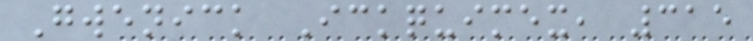Gwenick Ickquimex, 315
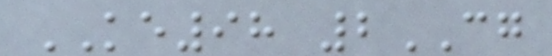KE98 2CG
